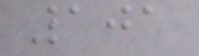101
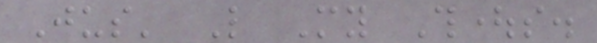Jus' Like My Thoughts.
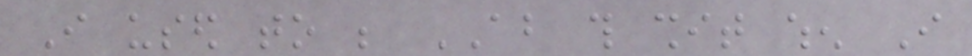I used to be ABOUT this shit when I
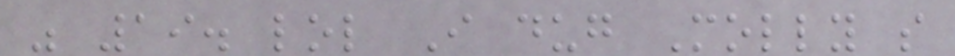was 19. lol I dug Molly so
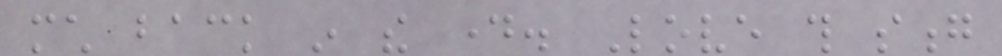much back in the day. Love this song
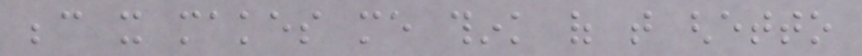because it makes me think of that ghetto
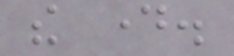the day.
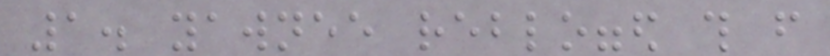1. yawnee reblogged this from
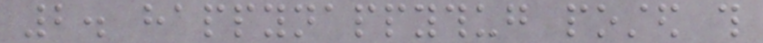2. happynappythug posted this
